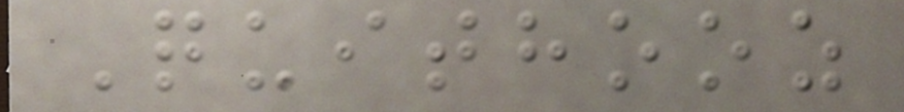Quithooz
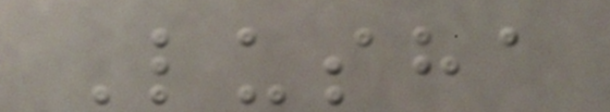Lusha
